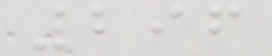296
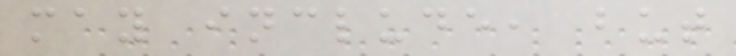may include, but
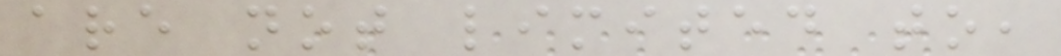are not limited to,
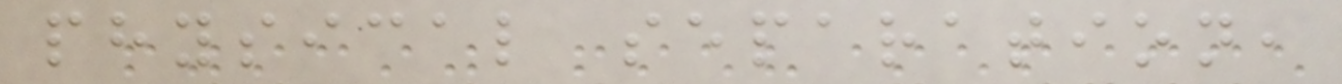physical separation,
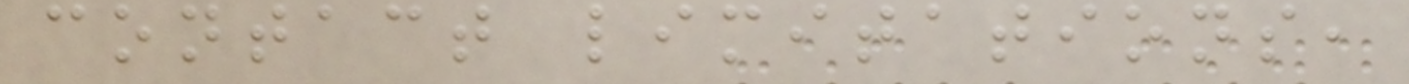contact limitations,
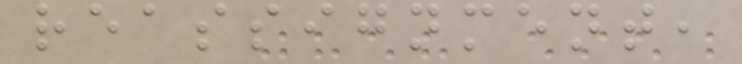reassignment,
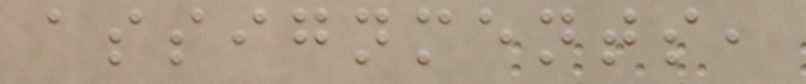assignments,
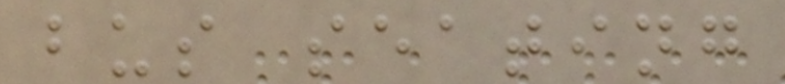bus seating
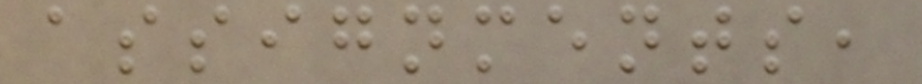assignments,
